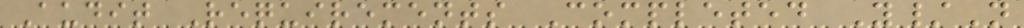Audit Requirements Completed Y/N
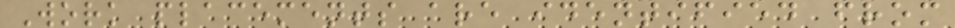Work placements are identified from
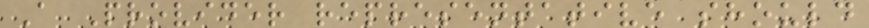A Provider representative should
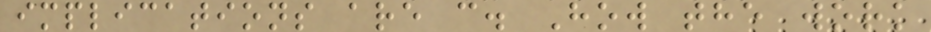implications are c. How the work
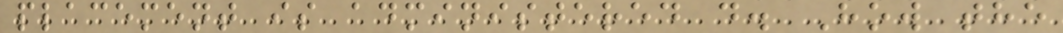placement is administered d. How the
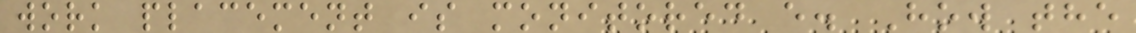work placement is monitored e. How the
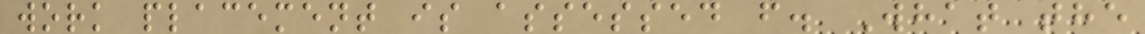work placement is assessed f. What the
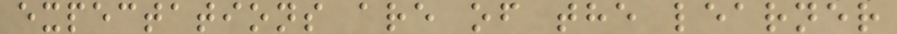expectations are of the learner
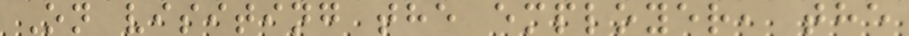On visiting the employer, the
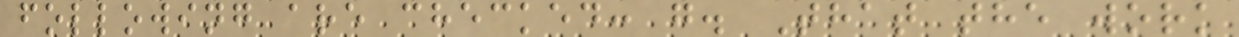following are checked: g. That the work
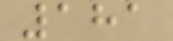181
